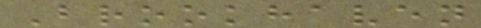Brookhaven
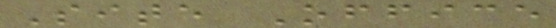Site Office
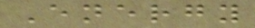Energy
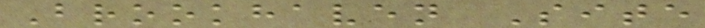Brookhaven Site
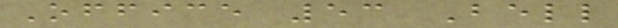Office 53 Bell
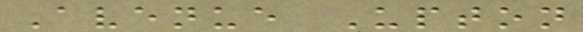Avenue Upton
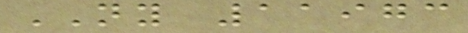NY 11973
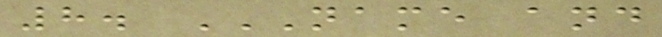8. NAME AND
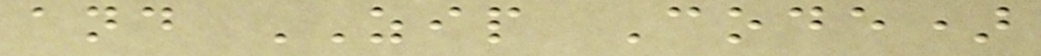and ZIP Code)
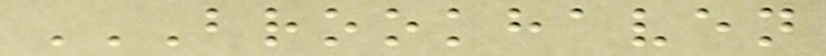BROOKHAVEN
